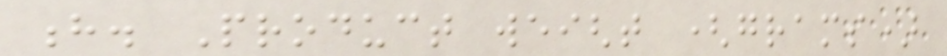h. Product weight (grams)
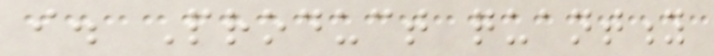i. Product quantity
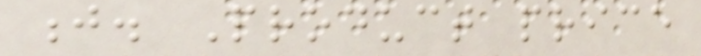j. Product price
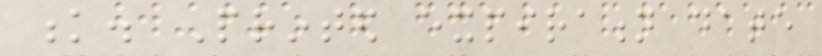k. Printed expiration date
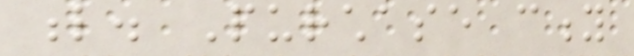l. Purchase city
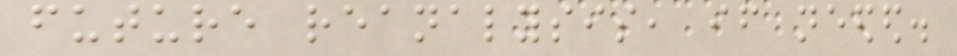future reanalysis, if needed.
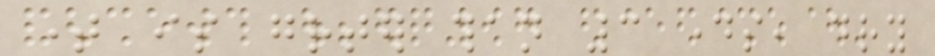time is greater than 3 days, dry
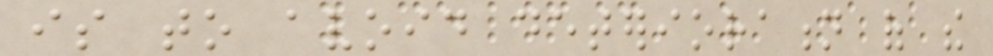is to avoid deterioration of the
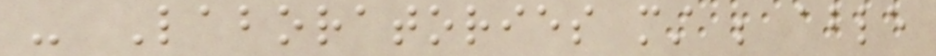- Laboratories must be able
